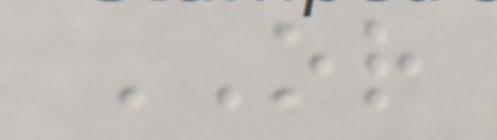OR
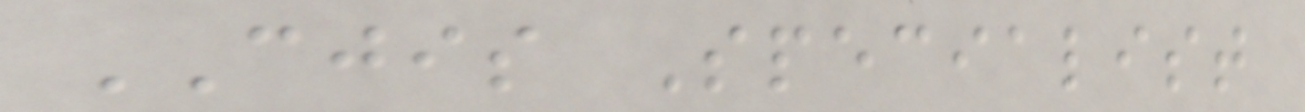CJIS Specialist
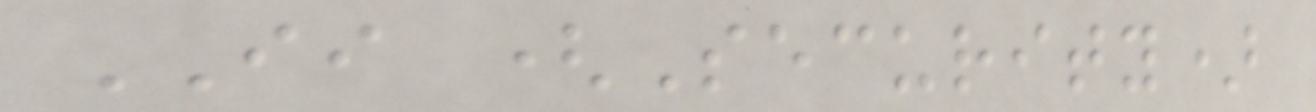II (Security)
